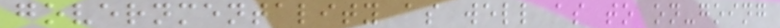governmentality as well as to on-going
